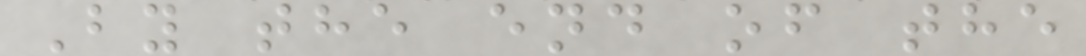By the end of the
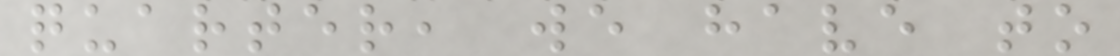quarter, we have to
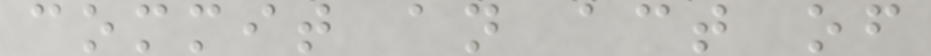commit an act of
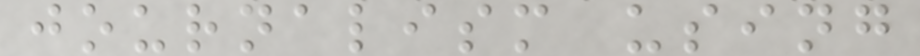journalism using
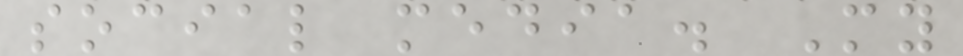social media. My
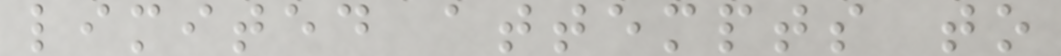limited attempts to
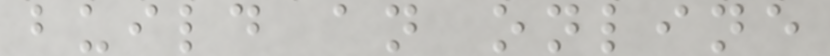build an online
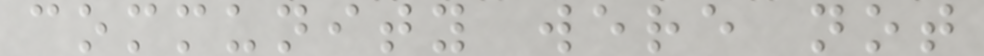community were not
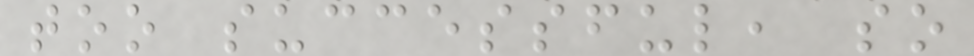too successful, so
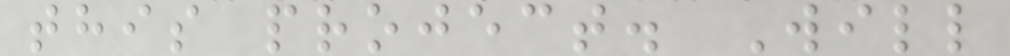this project. Will
